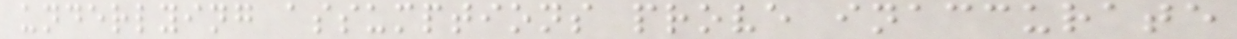underlying assumptions prove inaccurate
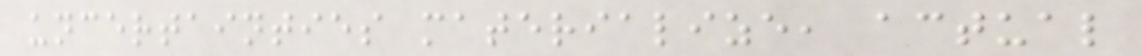uncertainties materialize, actual
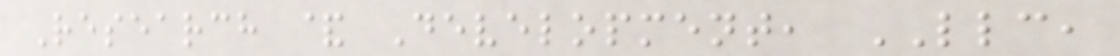Research & Development, LLC,
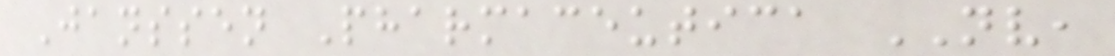Janssen Pharmaceutica NV,
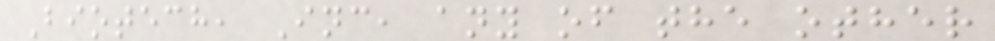Biotech, Inc, any of the other
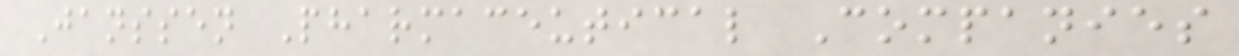Janssen Pharmaceutical Companies
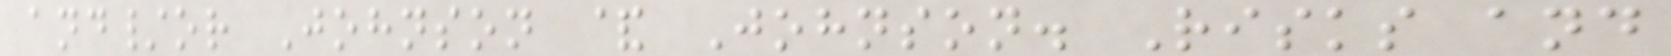and/or Johnson & Johnson. Risks and
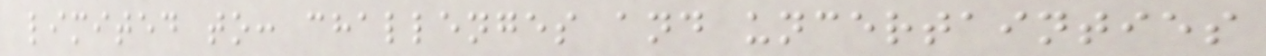limited to: challenges and uncertainties
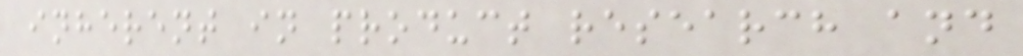inherent in product research and
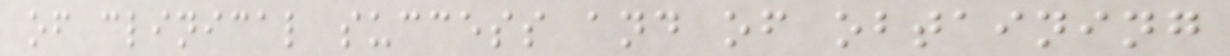of clinical success and of obtaining
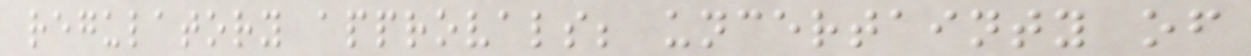regulatory approvals; uncertainty of
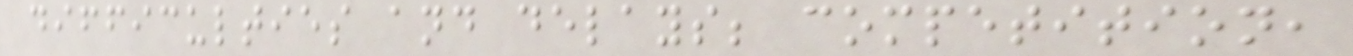difficulties and delays; competition,
